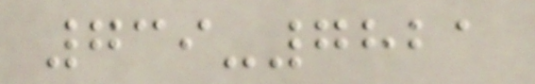739-7821
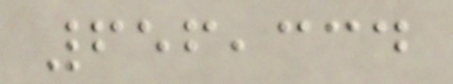656,334
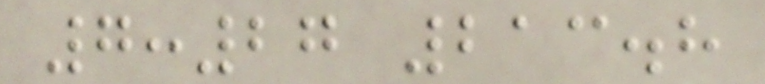7:27 213.8
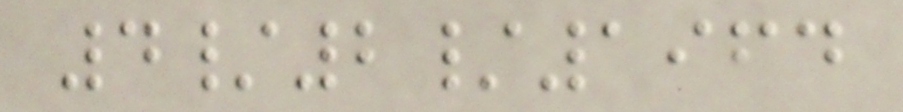4/2/1964
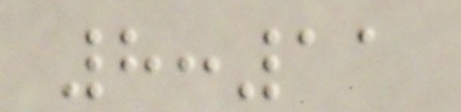8:11
